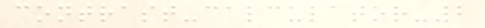contrast-calculator-2
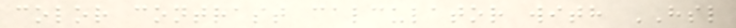color contrast calculator with HSL
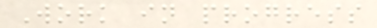Work in progress
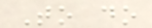To do
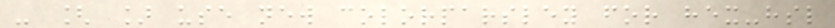- [ ] use new colorparsley for hex-hsl
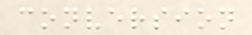conversion
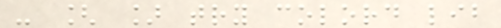- [ ] try colord lib
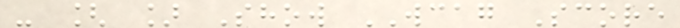- [ ] Show WCAG Score
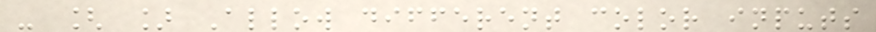- [ ] Allow different color inputs
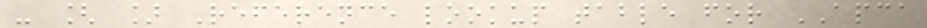- [ ] Reference lookup table for APCA
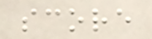score
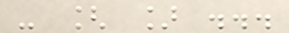- [ ] ...
